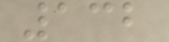132
